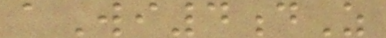aWi4dZ
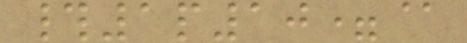#1p10=@
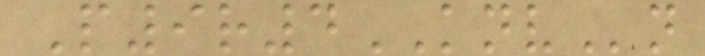P9r4KNVn
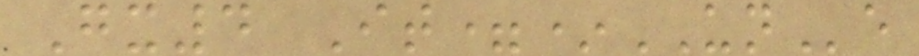Gx4 It=*UNe
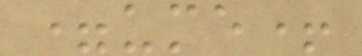=ume+
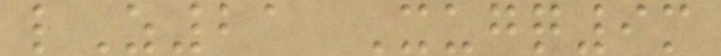lZ21 Xugq9m
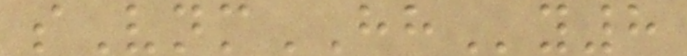sVnmHHy8
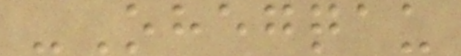-Ohegqau
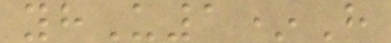yhU1*H
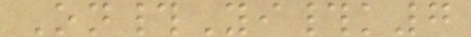On#Yi#k7
